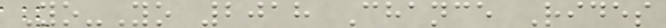Yo-Yo 2018 Chance Rides
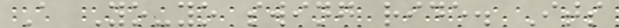A Yo-yo swing ride. Its
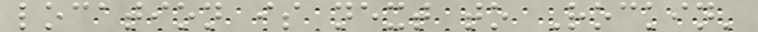location is next to Rockin'
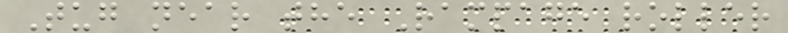Tug near the Rampage roller
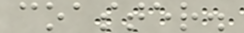coaster.
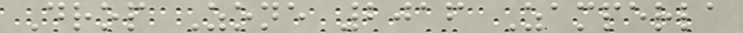Drop Zone 2016 Zamperla
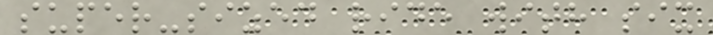super-sized ride with six
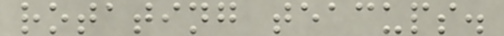rotating teacups.
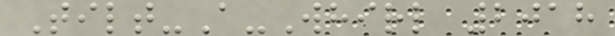Tilt-A-Whirl 2018
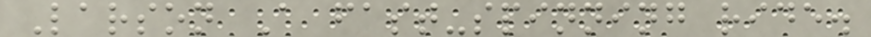Larson A fast-spinning ride.
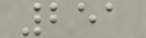251
